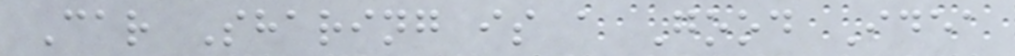Car Sharing is a Good Idea
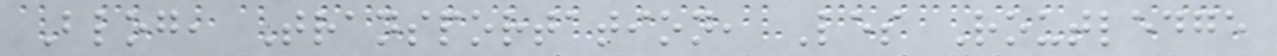Blog, Transportation, Les Routledge
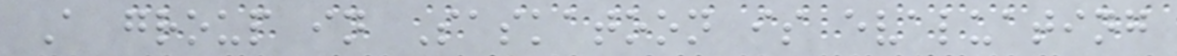A group in Saskatoon is evaluating
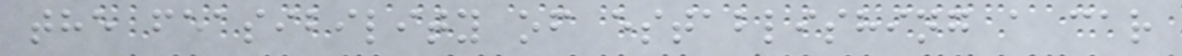the feasibility of establishing a car
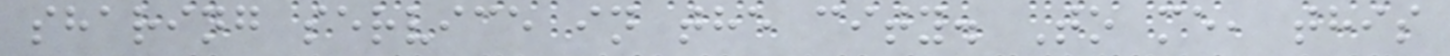sharing service in the city. To me, this
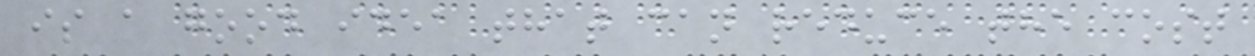is a good idea that can reduce the cost
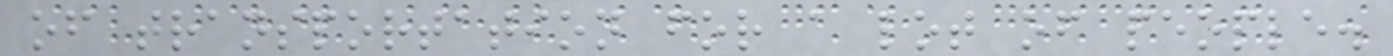of transportation for a lot of people.
